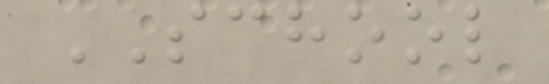SCHOOL
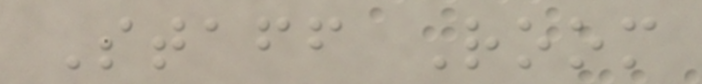Staff Room
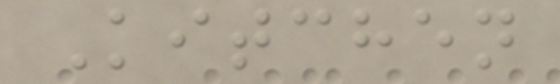Kitchen
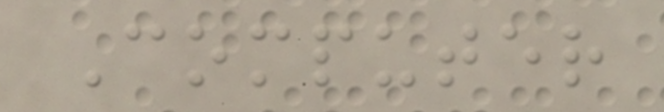Computer
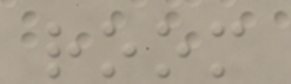room
